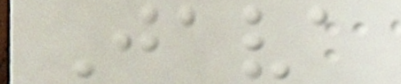Java
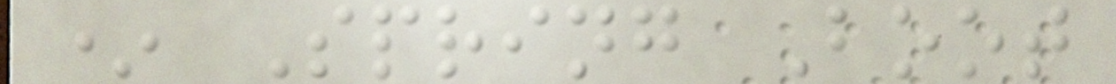* Spring Boot
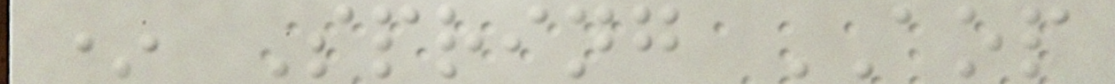* Spring AOP
